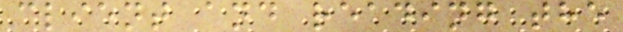client and reading the
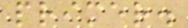primer.
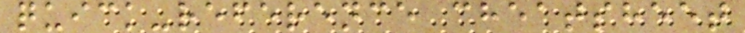quick-reference cheatsheet
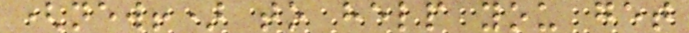(new!) to help you get
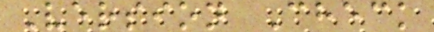Version Check
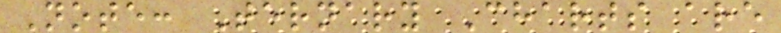Note: Ternary Charts are
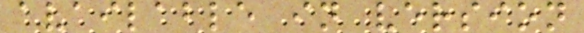available in version
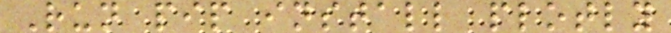Run pip install plotly
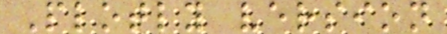Plotly version
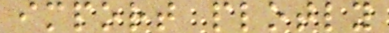import plotly
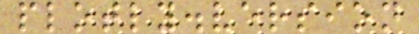plotly.version
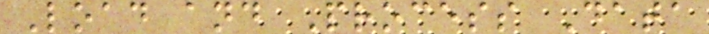Load and Process Data
